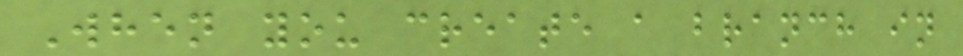When you create a branch in
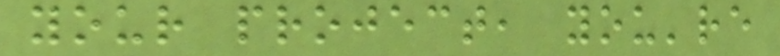your project, you're
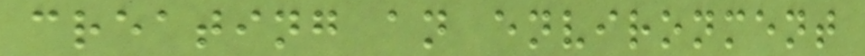creating an environment
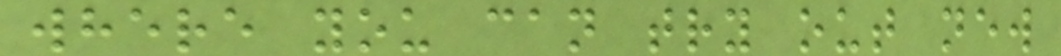where you can try out new
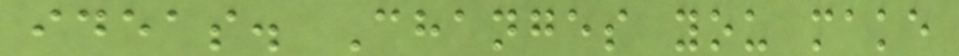ideas. Changes you make
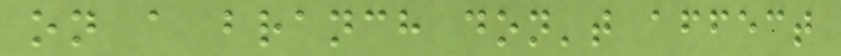on a branch don't affect
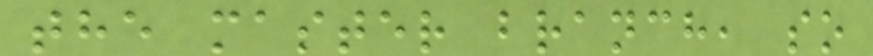the master branch, so
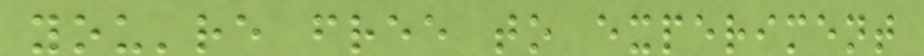you're free to experiment
